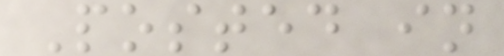Posted in
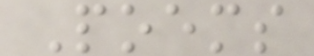Poems
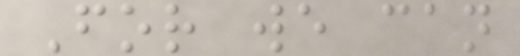For we can
